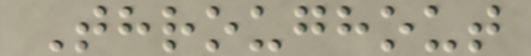Throughout
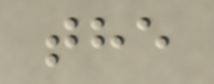the
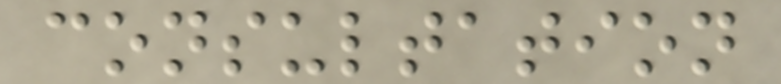consultation
